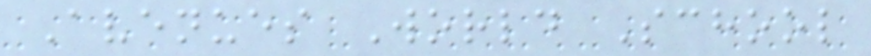Avenues World School
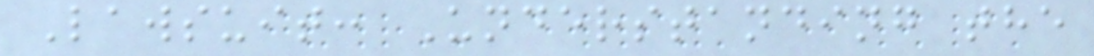Lawsuit: Understanding the
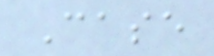Case
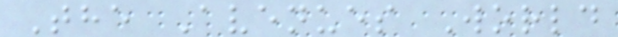The Avenues World
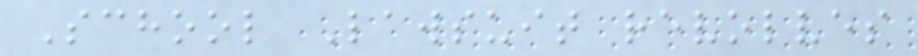School Lawsuit revolves
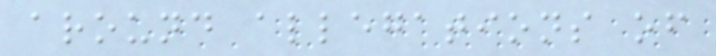around allegations of
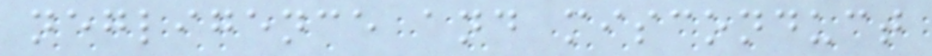negligence and misconduct
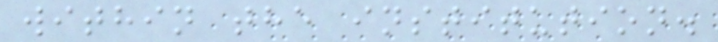within the institution.
